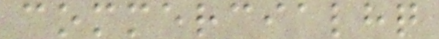commercialhq
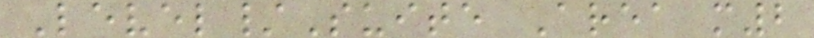Level/Suite Area m2
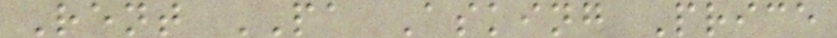Rent PA Asking Price
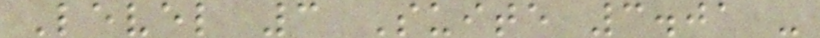Level 3 Suite 3.01 -
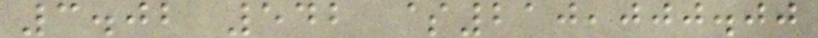3.02 542 $210,000.00
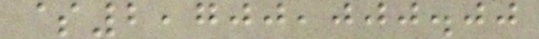$2,700,000.00
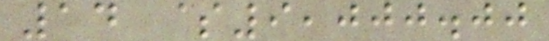14 $9,000.00
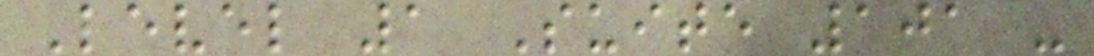Level 1 Suite 101 -
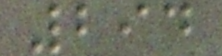294
